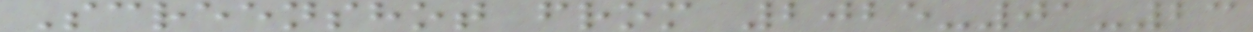Screenshot from 2025-01-23
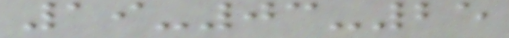19-03-25
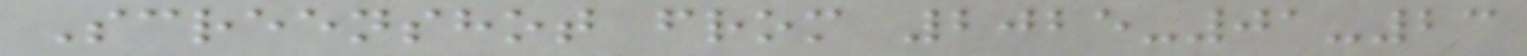Screenshot from 2025-01-23
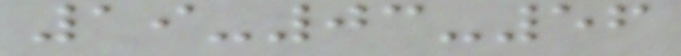19-03-56
